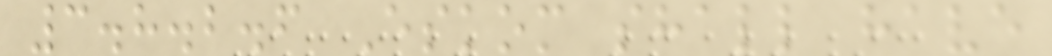3.8.2.6 Eskom shall have
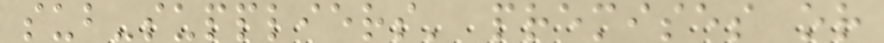sub-suppliers' premises or
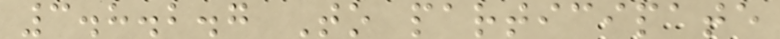3.8.2.7 To participate
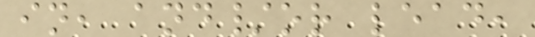in, and/or lead,
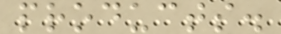products.
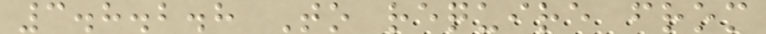3.8.2.8 To require from
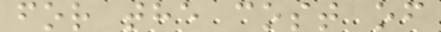for the cost of
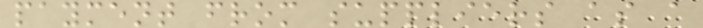payment from suppliers as a
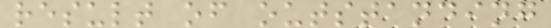result of outstanding
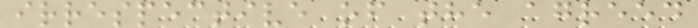irrespective of the agreed
